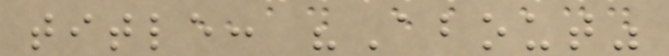title: "About"
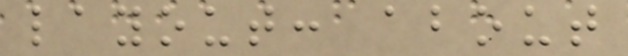layout: about
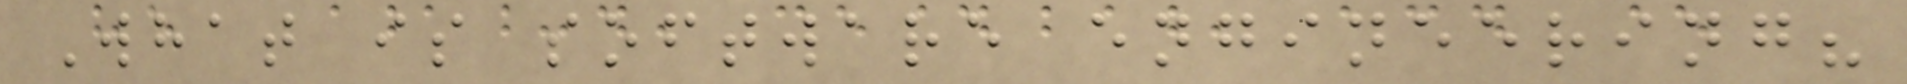What is software engineering?
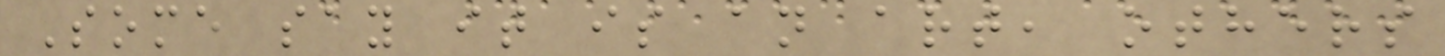Some say it is an art, others
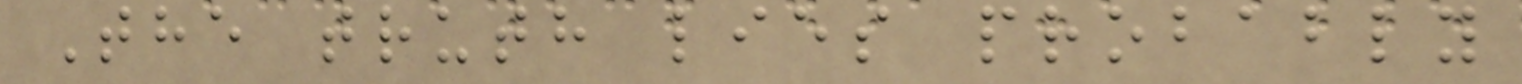The truth lies probably
